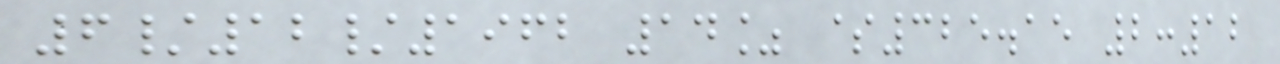6/12/1962 14% $325.15 2:12
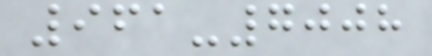961-7008
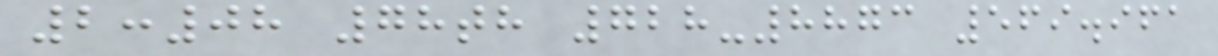2:08 78th 728-8873 569.961
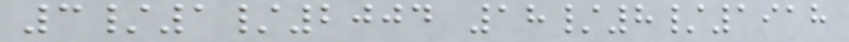3/1/2004 18/8/1918
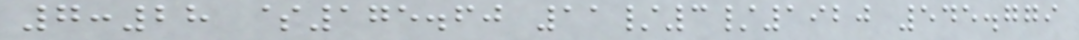7:28 $175.60 11/3/1920 545.779
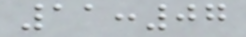11:07
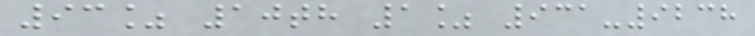93% 10th 1% 931-9238
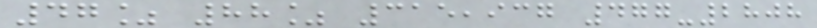47% 88% 315,937 477-2808
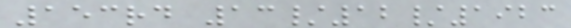153rd 13/12/1923
